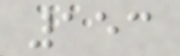153
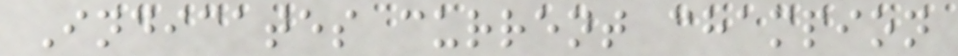Indicates current champion
